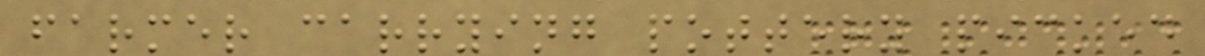farmer carrying pottery picked
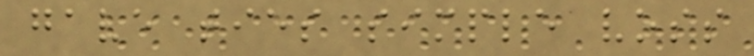gave ties simple voss
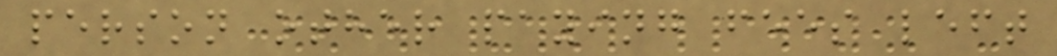person other paying fees left
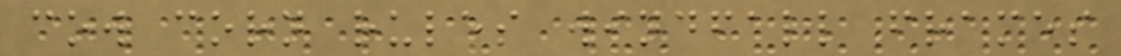cow corn rules windfall frames
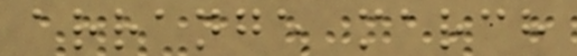arrange march
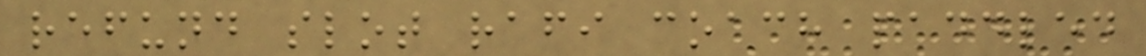refund slot rafi coach paddled
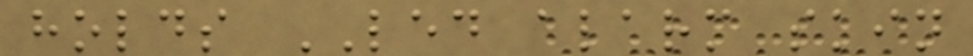holds LED alarm skin
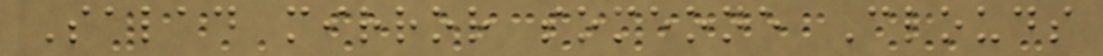Salad mirror someone Clouds
